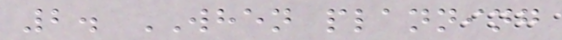2. WHEN planning
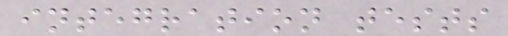integration tests
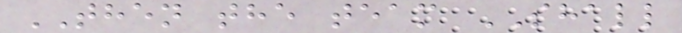THEN the team SHALL
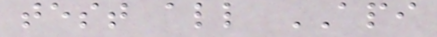test all API
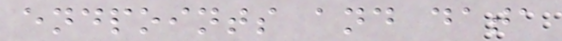endpoints and data
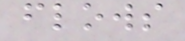flows
